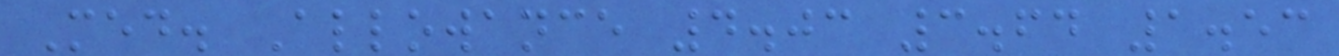Med. Allowance 4.03 3.64 1.53
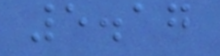5.17
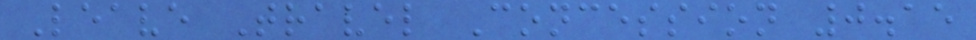Leave Travel Concession 0.15
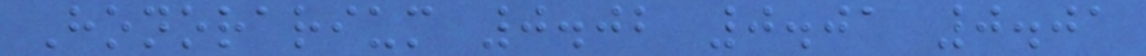Honorarium 0.02 0.01 0.01
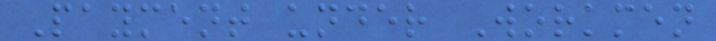Payment under Workmen
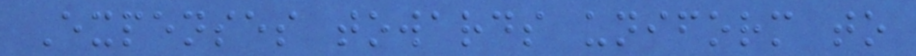Expenses towards uniform to
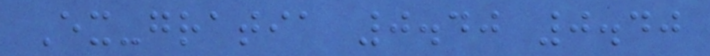Ex-gratia 0.40 0.40
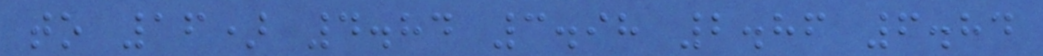to 16) 4.84 3.98 2.86 6.84
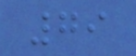79
